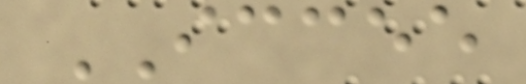ICCEE
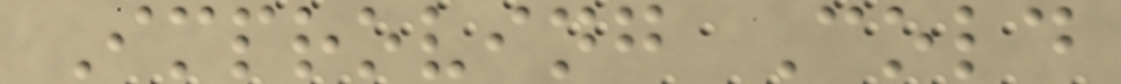Improving Cold
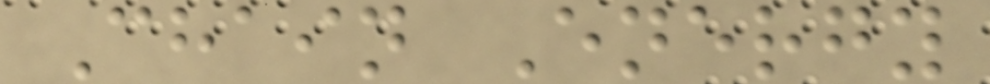Chain Energy
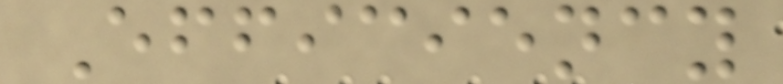Efficiency
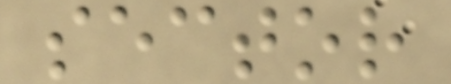sector
